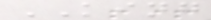KING
